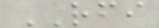RFI
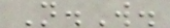N.W.
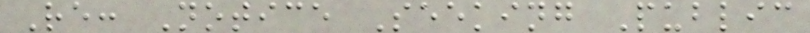Re: Notice Seeking Public
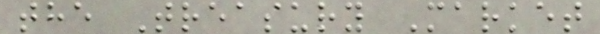the Treasury Market
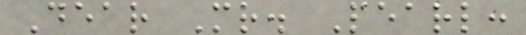Dear Mr. Pearl:
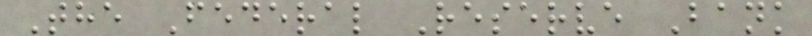The Federal Reserve Bank
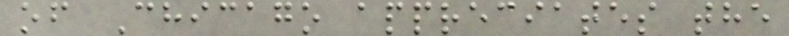of Chicago appreciates the
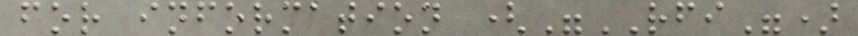for information ("RFI")
